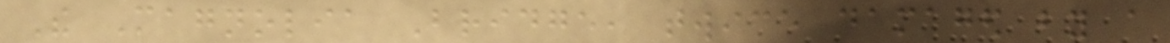The Magnolia Bridge, twice damaged by a
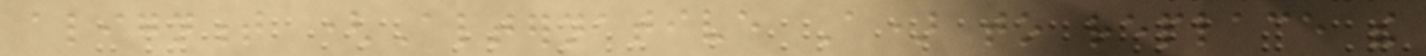alignment (Alternative A) to replace the
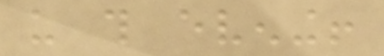us this evening!
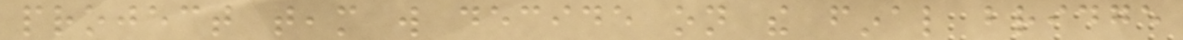project team will decide on the final bridge
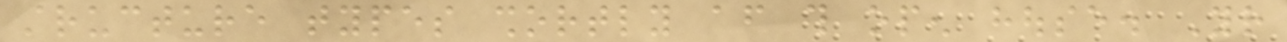structure types shortly after this open house. Your
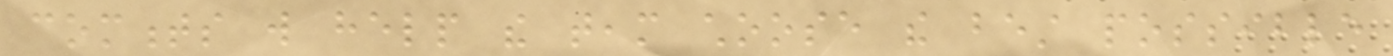comments will help the team choose the best possible
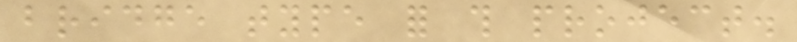bridge type for this project.
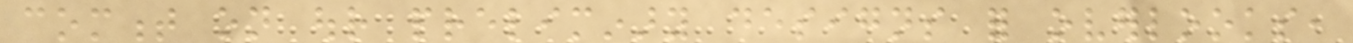comment on our preliminary designs for overlooks,
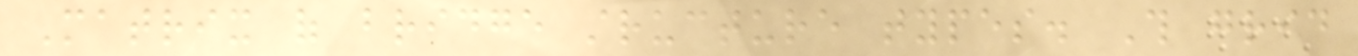Matrix of bridge structure types. This grid
